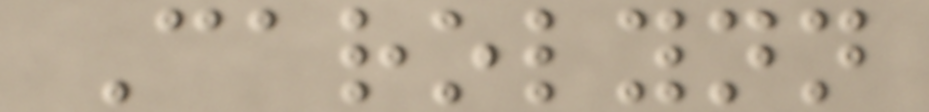Carolynn
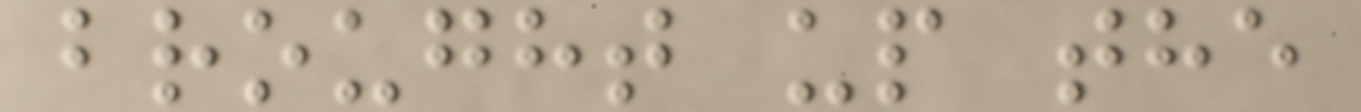brought up the
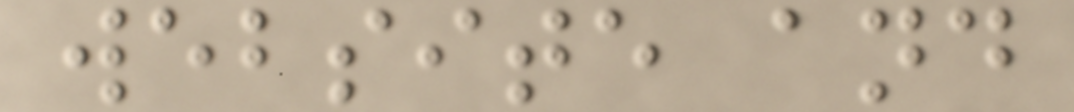website and
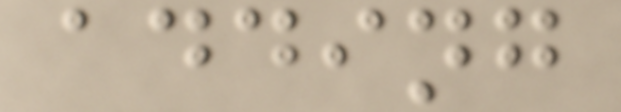adding
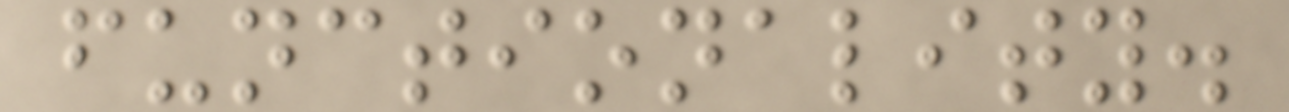functionality.
